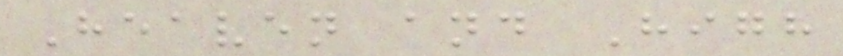Heaven and High
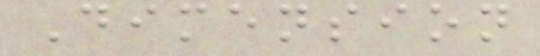Dimension
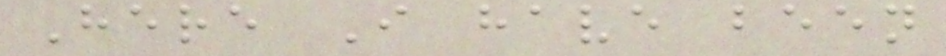Here I have been
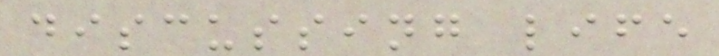discussing life
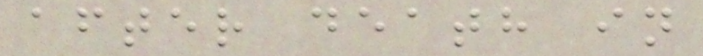after death in
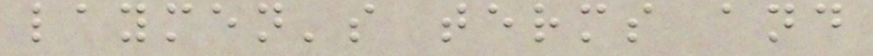laymen's terms and
